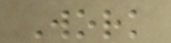Work
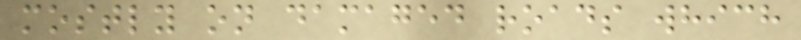mostly on damaged roads which
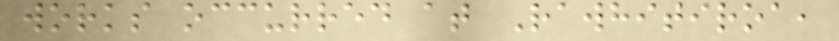works occurred at Rawhitiroa,
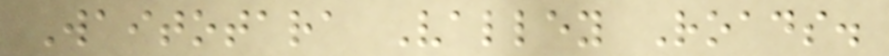Waitotara Valley Roads.
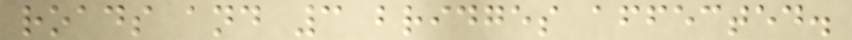roads and 3 bridges affected.
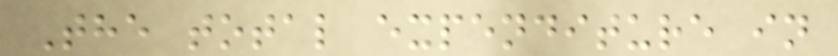The total expenditure in
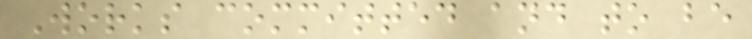Works committed and to be
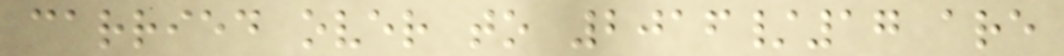carried over to 2016/17 are
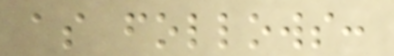as follows:
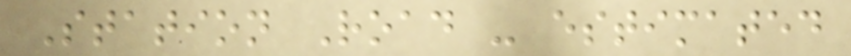Station Road - estimated
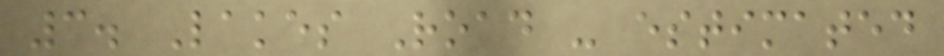3. Lakes Road - estimated
